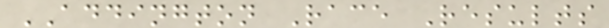ADDINGTON Race Results
